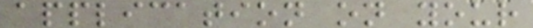application on your
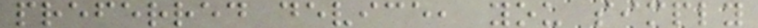preferred device, you simply
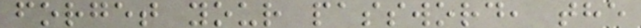forget your password, the
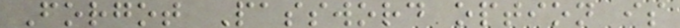Forgot Password option is
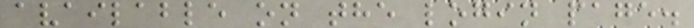available on the login page.
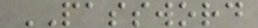PASSWORD
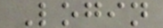Login
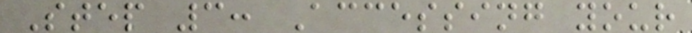Step 3: Accessing your
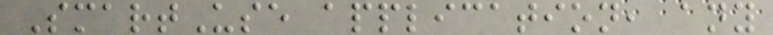SmartUse application, any
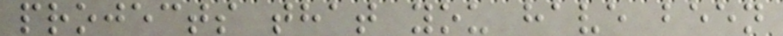projects that you have been
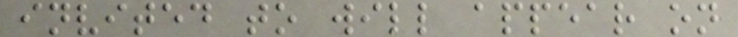invited to will appear on
